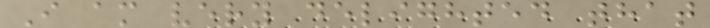I am very delighted that
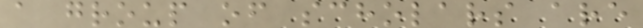a group of scholars are
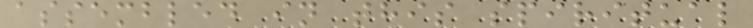assembled in this spiritual
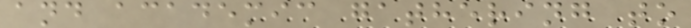and academic gathering to
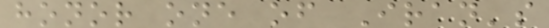honor one of Iran's
